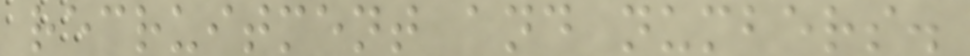recruitment and numbers.
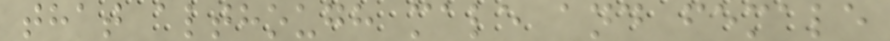that although male and female
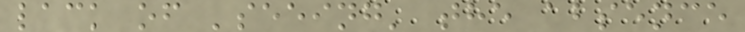lack of 'seeing' the absence
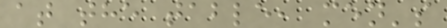at the table, men's
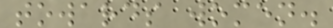towards women.
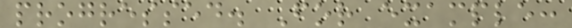progressed. For example:
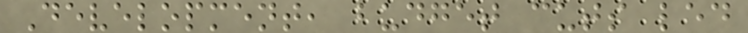Development, budget cuts led
